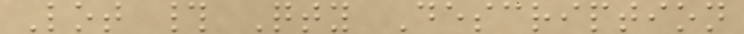Lot # Qty Description
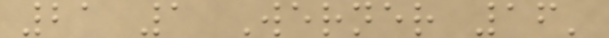21 1 Werner 16'
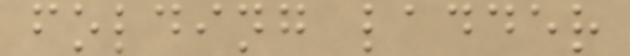folding ladder
